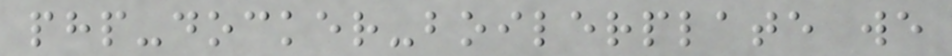php-docker-boilerplate we
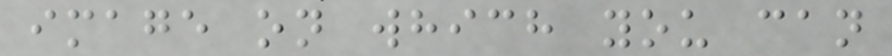image on which you can
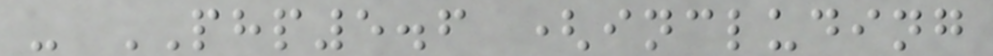- PHP5.6 (including
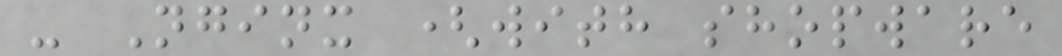- Nginx (with shopware
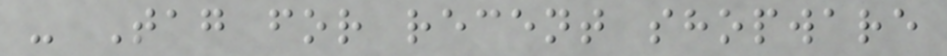- Tag for recent shopware
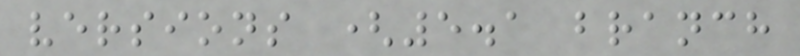versions (5.1 branch
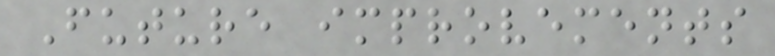Future improvements
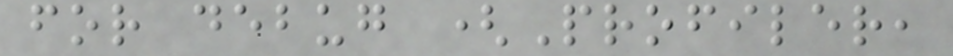for debug (Profiler,
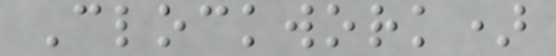Clockwork)
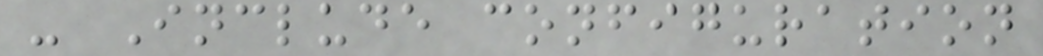- Include configuration
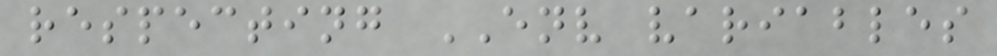respecting ENV variables
